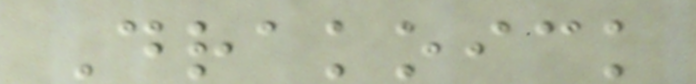Drakoick
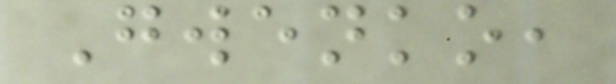Gwenko,
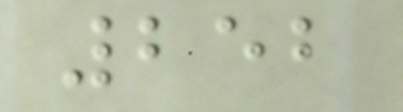252
